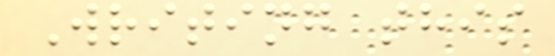Writing this
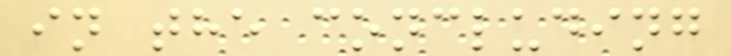in the concluding
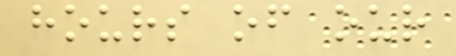hours of our
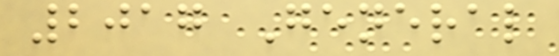2017 General
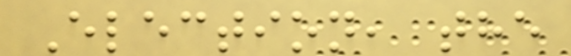Election, the
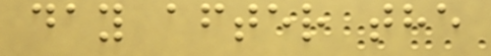day after the
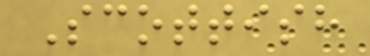Scottish
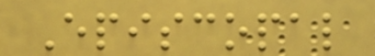Episcopal
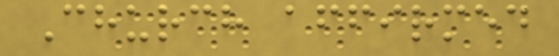Church affirmed
